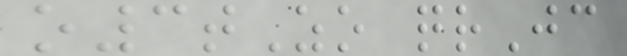o3tZo qrJc
